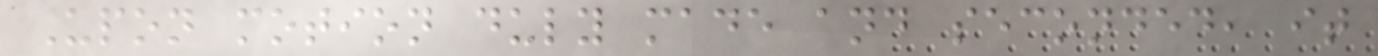Upon motion duly made and seconded, it
